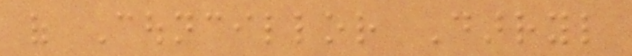of Councillor Darryl
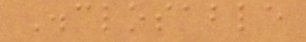Disclosable
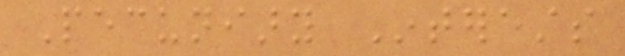Pecuniary Interests
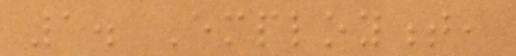1. Employment,
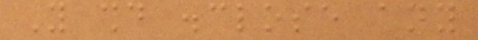You should disclose any
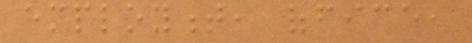employment, office,
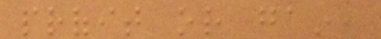profit or gain,
